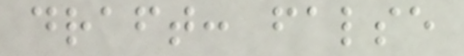draft: false
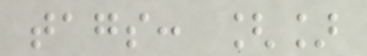tags: []
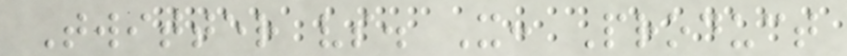Twitter vs. X: Product
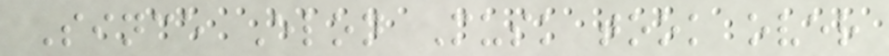Since Elon Musk took over
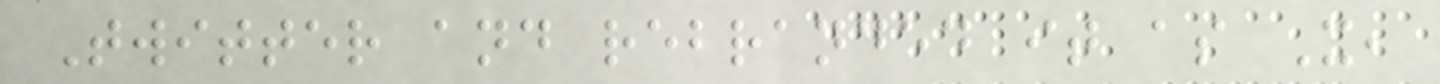Twitter and rebranded it as X,
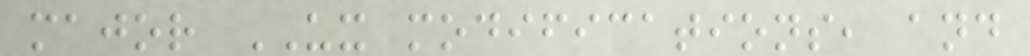major UX modifications, and
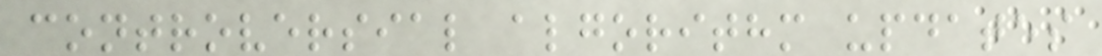controversial algorithm updates
